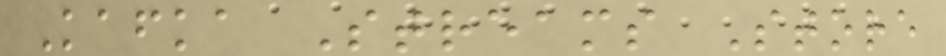Kafka Streams Store
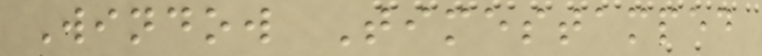Window Timestamped
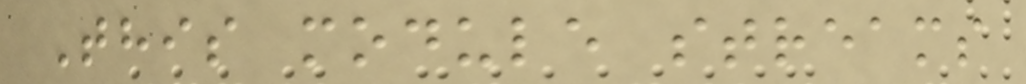This module streams
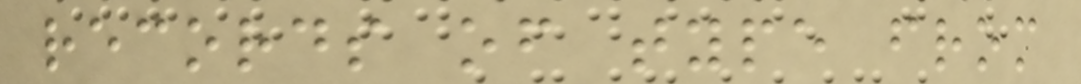records of type from
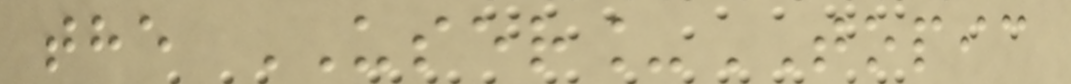the USER_TOPIC
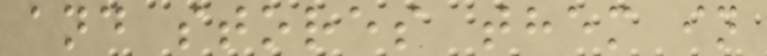and stores them in
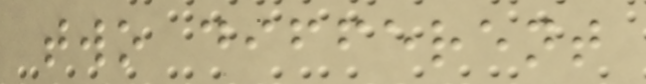two different
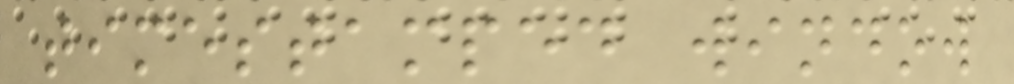timestamped window
